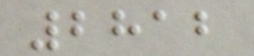2812
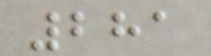281
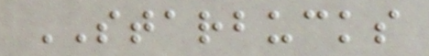STARBUCKS
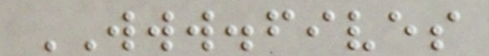WWW.fives
